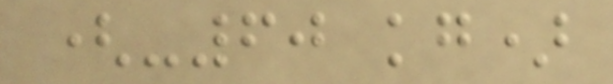(-60 kg)
